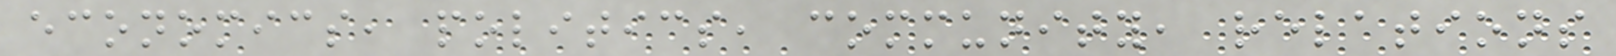economics, politics, community, relations
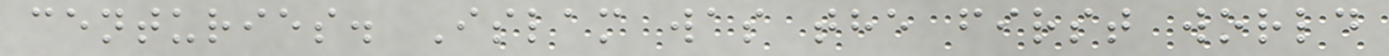centuries. Islam was the first world
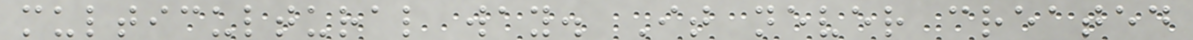multicultural way. It never created
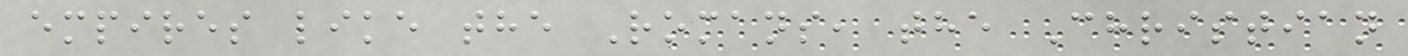empires like the Romans, the Christian
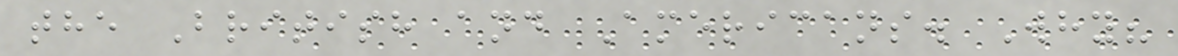the British and Americans. Why?
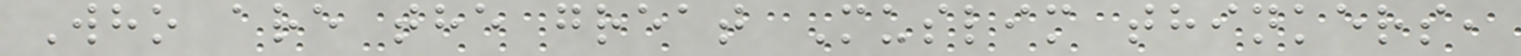Who are the great Muslim thinkers,
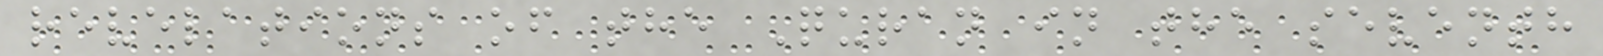revelations of the Quran in the seventh
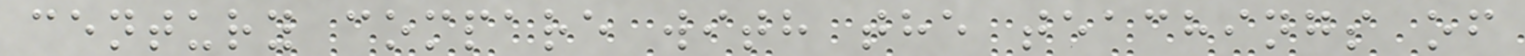century compare with the teachings of
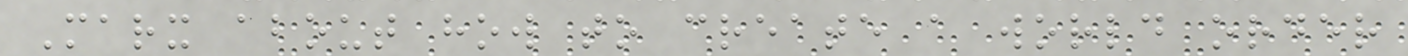Marx about how to create a world order
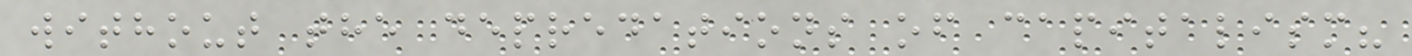without the depredations of capitalism?
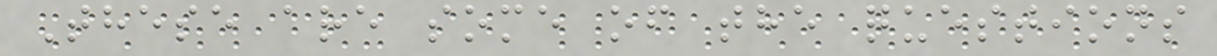These are some of the questions
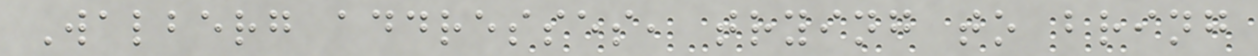Walberg addresses, trying to bring
